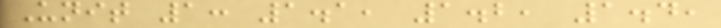Unit 1: 1.1, 1.2, 1.4,
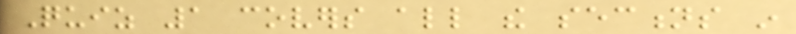Quiz 1 covers all the sections in
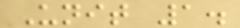Unit 1.
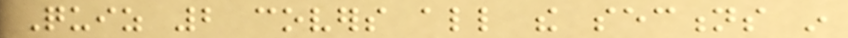Quiz 2 covers all the sections in
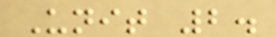Unit 2.
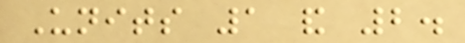Units 1 and 2.
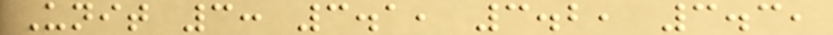Unit 3: 3.1, 3.2, 3.3,
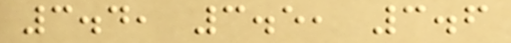3.4, 3.5, 3.6
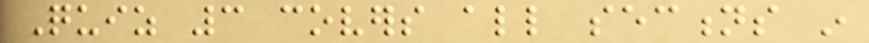Quiz 3 covers all sections in
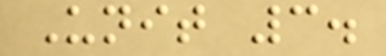Unit 3.
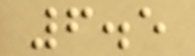6.5
